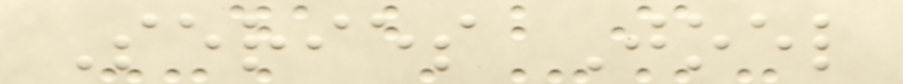Series Joel
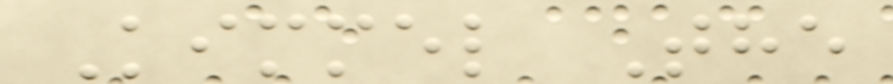Kimmel The
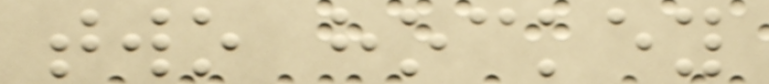two hockey
